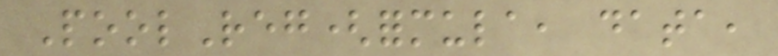PoolReg(formula, data,
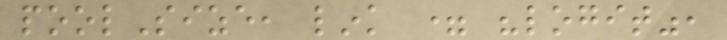poolSize, link = "logit",
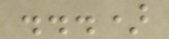...)
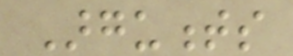Arguments
